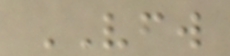VFW
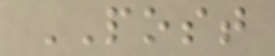POST
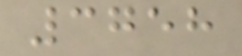3758
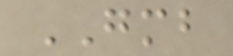GMB
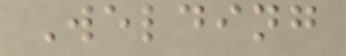Welding
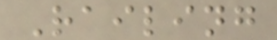Railing
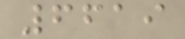6619
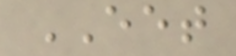EET
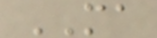MA
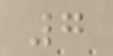7
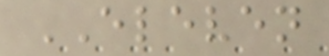ELEVEN
